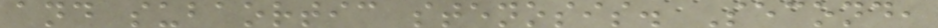and subaortic stenosis. Second,
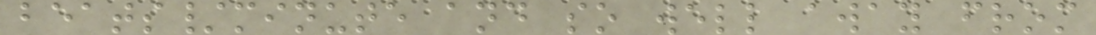beats/minute and so well away from
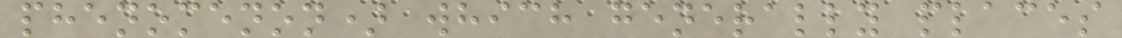phenomenon) which generally places
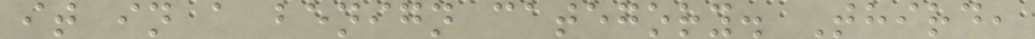it in a benign category. Third,
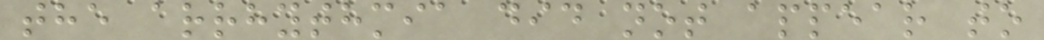the arrhythmia did not appear to
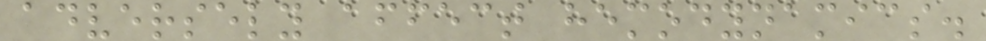adversely affect hemodynamics.
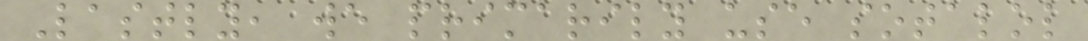Lastly, we primarily use sotalol
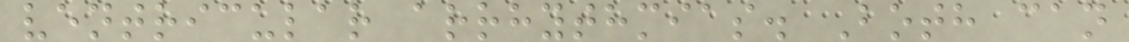ventricular arrhythmias. Both can
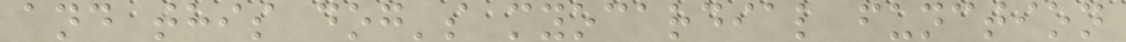and this dog's myocardial function
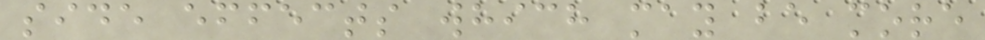side effects which may be more
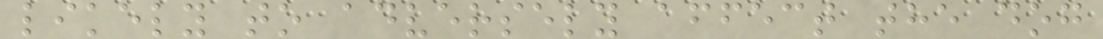likely to adversely affect the dog
